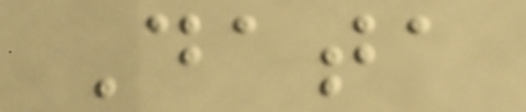Data
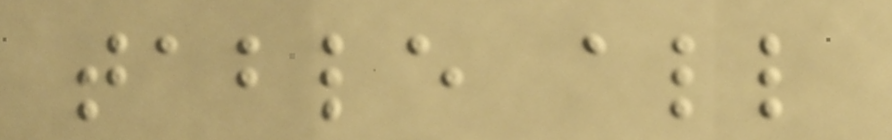table all
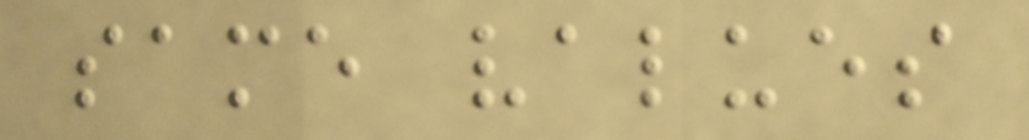same values
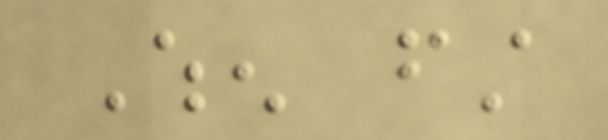When first
